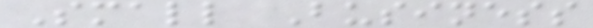Small Business
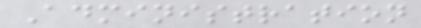Administration
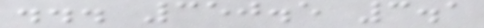... 350.5 3.1
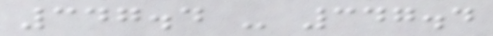347.4 - 347.4
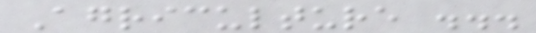Agriculture ...
